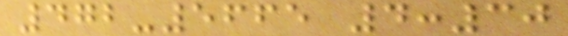472-5665 4:30
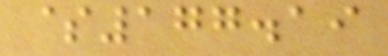$177.19
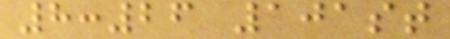8:26 101st
